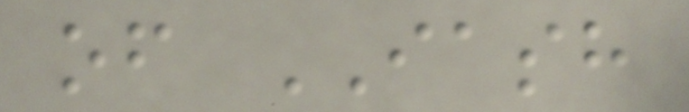of IASH
